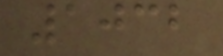1032
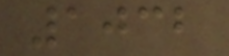1032
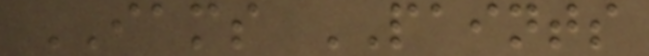IAMS PAINTS
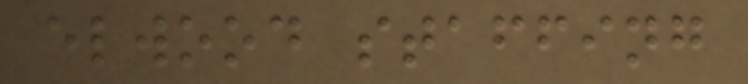elwood staffing
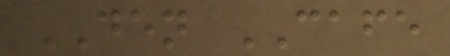DEN CAFE
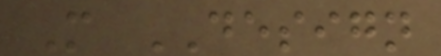M DESIGN
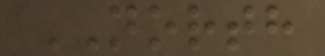NORTH
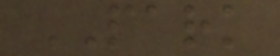PARK
